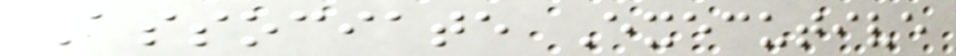Associate Executive
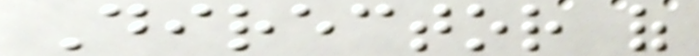Director of
